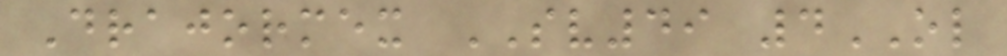Drajormex SV49 4OL
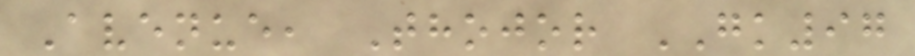Avenue, Thojor GK97
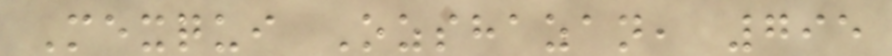Mexqui Ozshazan, 795
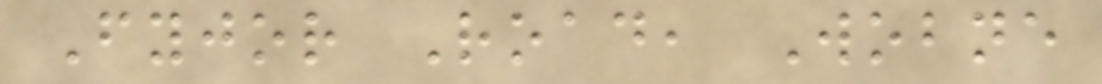Fyjor Road, Wobne
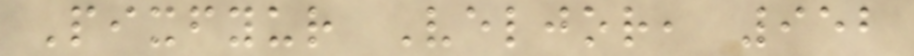Pixfyur Veljor, 952
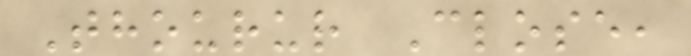Thourur Close,
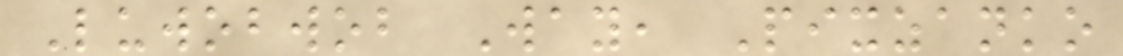Luwobwob Way, Pixzanko
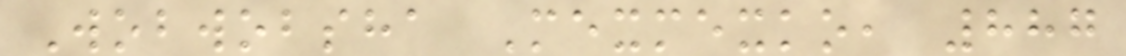Wobwobsha Mexmexko, 887
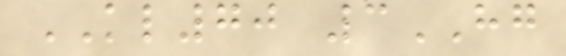KL70 3HG
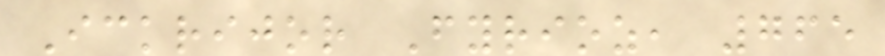Ickrijor Fyrioz, 765
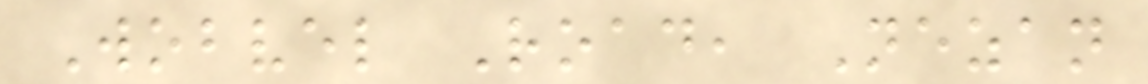Wobvel Road, Nezan
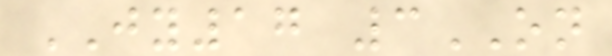JY17 3ON
